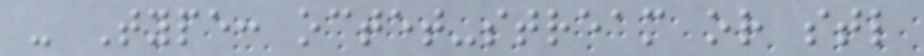- Type: octet-stream or stl
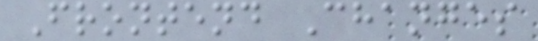Frontend Changes
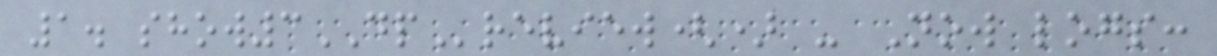1. show3DPreview() - Now logs:
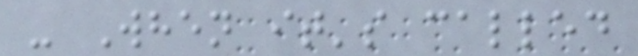- When it's called
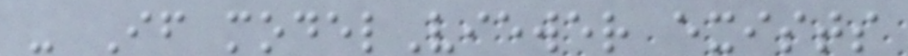- If modelViewer exists
